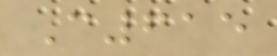C615
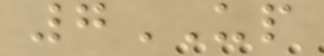7UP
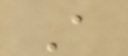A
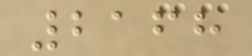2168
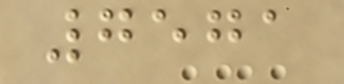7571
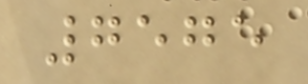7575
